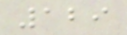129
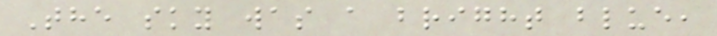The sky was a bright blue,
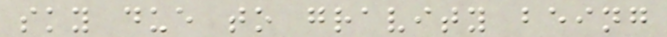sky due to gravity being
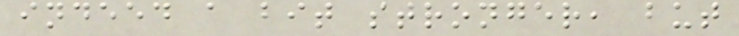indeed a bit stronger, but
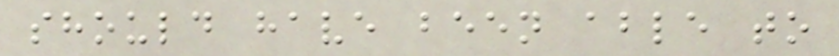should have been able to
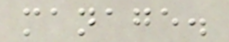manage.
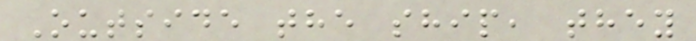Outside the ship, they
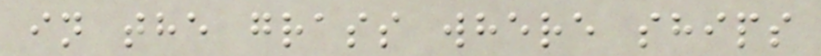in the grass where ships
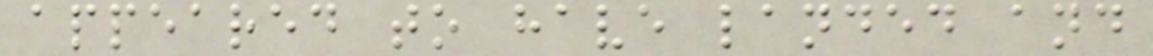appeared to have landed and
